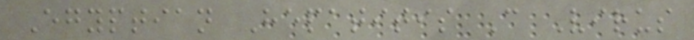Egyptian Hepatitis C Virus
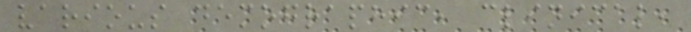various demographic, clinical,
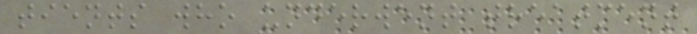tients who underwent treatment
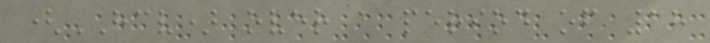(HCV) over a period of 18
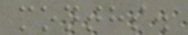months.
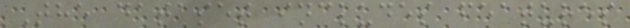The dataset includes features
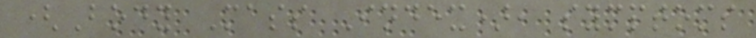(Body Mass Index), symptoms
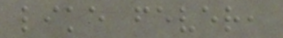like fever,
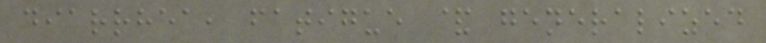diarrhea, fatigue & generalized
